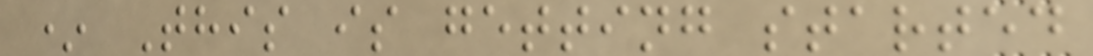* This is getting started
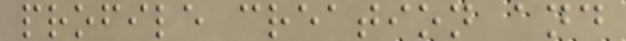profile creation and
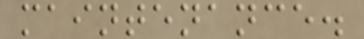maintenance.
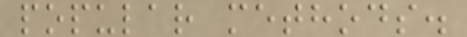popular methods.
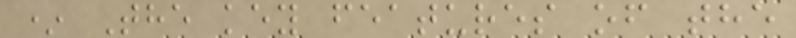* The key features of the
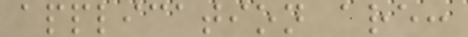application are:
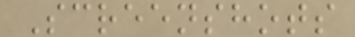Screenshots
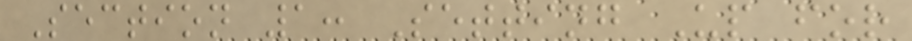Section 1: Setting Up for
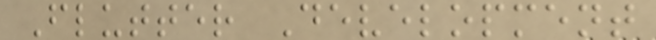Flutter Development
